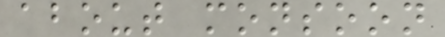about monsoon
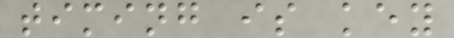timing is key
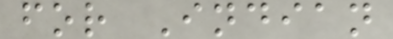for Indian
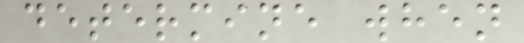determine when
